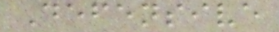Defensive
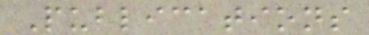Publications
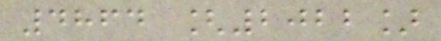4864 [2022]
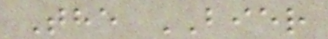The BIER
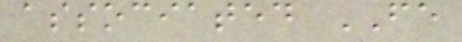associated FE
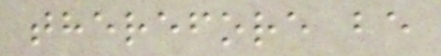therefore be
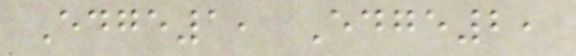Edge1, Edge2,
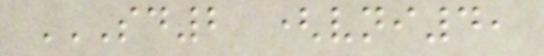SD2 (VNI4,
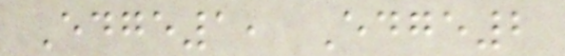Edge1, Edge2
